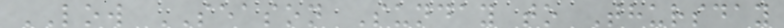LOW SEASON Sunday to Thursday
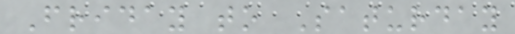Friday to Saturday
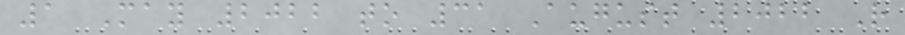1 May 2022 to 31 August 2022 R
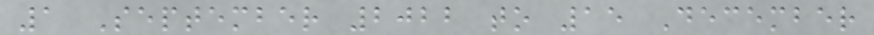1 September 2022 to 15 December
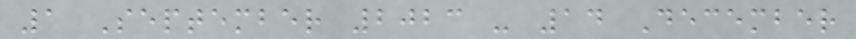1 September 2023 - 14 December
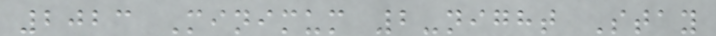2023 Minimum 2-night Stay
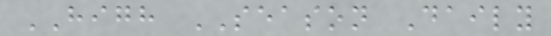HIGH SEASON Daily
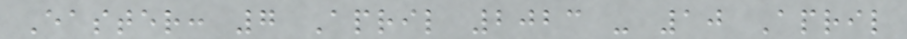Easter: 7 April 2023 - 10 April
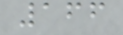166
